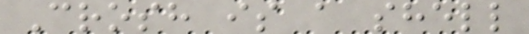Crosh is a shell
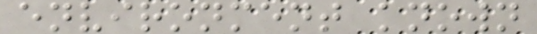environment known
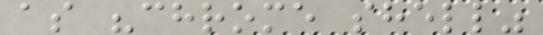as "chrome shell"
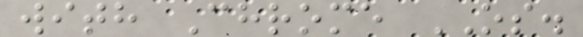with Chrome OS.
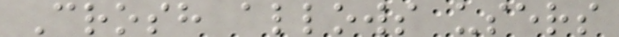Crosh allows users
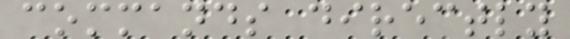commands directly
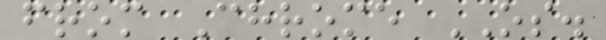from Chrome OS.
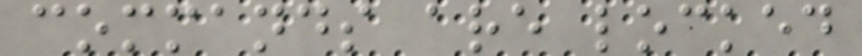commands are locked
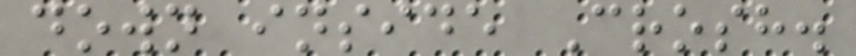down inside Crosh.
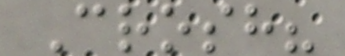Crosh?
